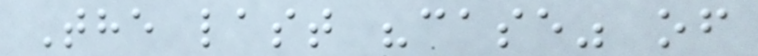The last "case" of
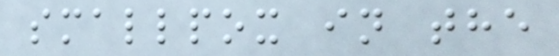smallpox in the
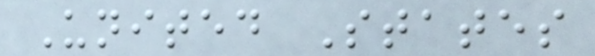United States
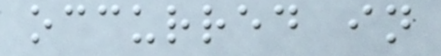occurred in
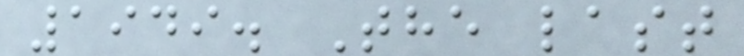1949. The last
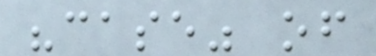"case" of
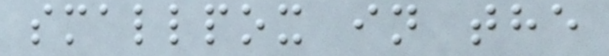smallpox in the
